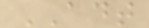ADT
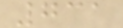731
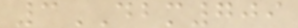3DBM709
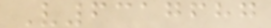V6317687
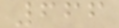666
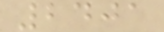2401
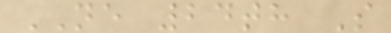NE 24th S
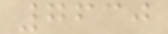7630
